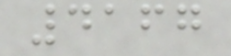4167
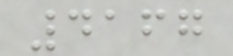4167
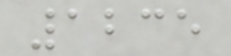1235
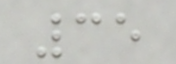35
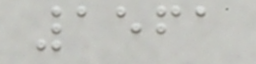1561
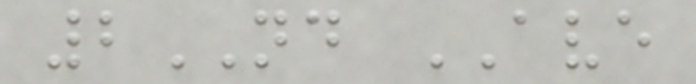2ND AVE
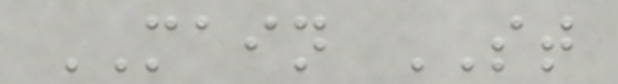MAIN ST
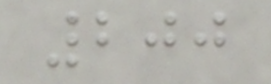200
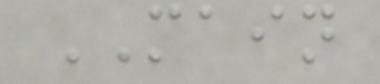MAIN
